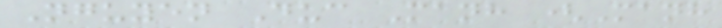Nguyen Duc Manh (Manh
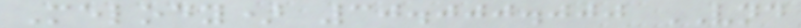Melody) 30.000.000 VND
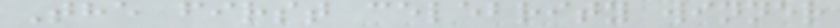The first celebrity winner
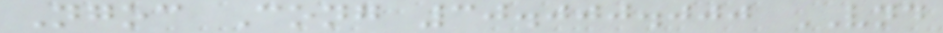Ngoc Cong 30.000.000 VND
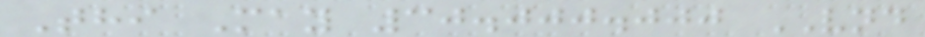Thi May 30.000.000 VND
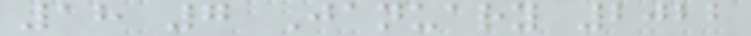18 7 January 2022
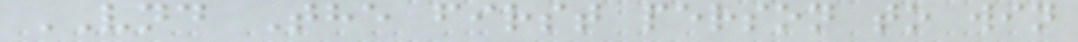VND The first person to win
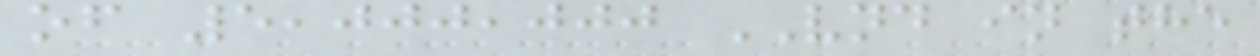of 5,000,000 VND in the
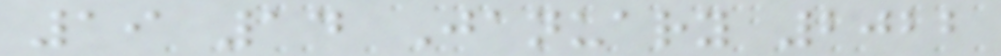19 14 January 2022
